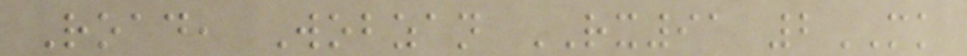Road, Wobzan RX91 2MK
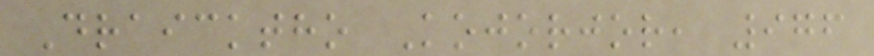Draicktho Kojorjor, 976
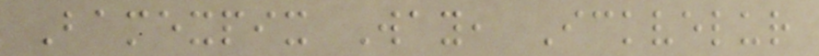Bamexpix Way, Ickvelur
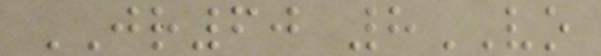JR60 8VO
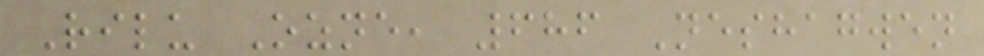Rilu Ozne, 686 Neshagwen
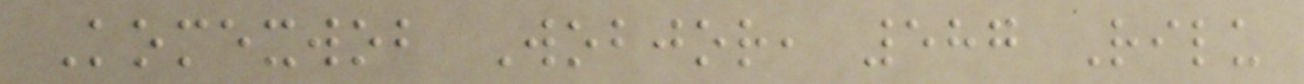Komexwob Wobjor, 587 Rilu
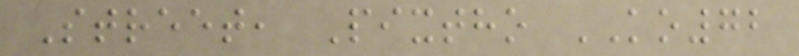Street, Pixtho KO72
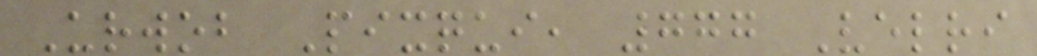Urwob Pixqui, 777 Velri
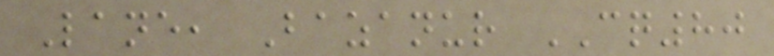Lane, Bazanur CQ80
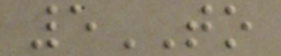5TO
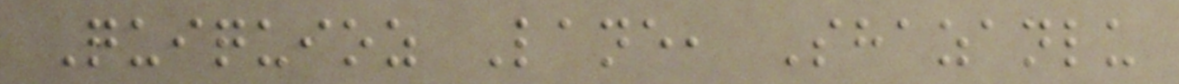Quiquioz Lane, Shazanlu
